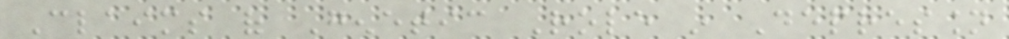Claims of Genetic Role in Depression
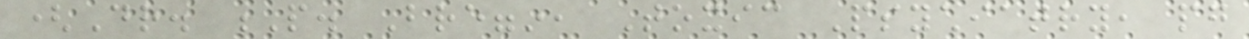(Dr. P. Breggin, Toxic Psychiatry, pg
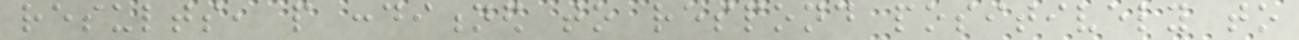results, people conditioned to respond positively to
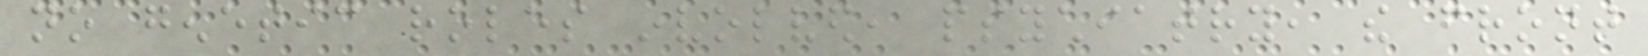no genetic roles involved, psychiatry, the front
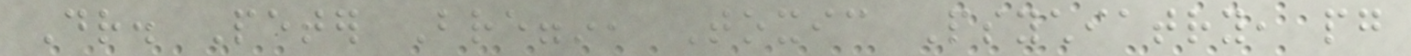Dr. Peter Breggin, Toxic Psychiatry, pg
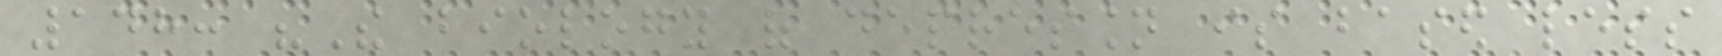148: "The biology of depression is based less
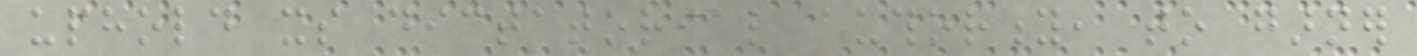uphold its dictatorial authority, to garner
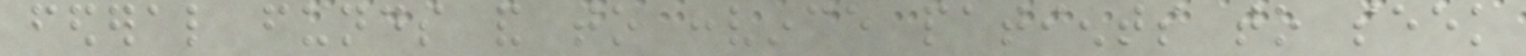federal funds and to convince patients to seek
